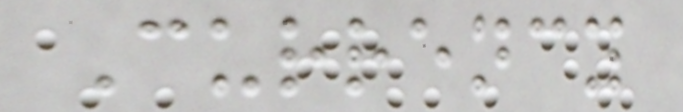Currency
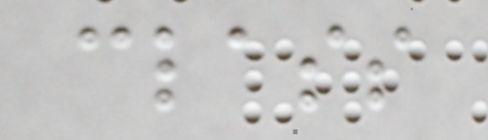class
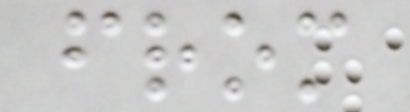from
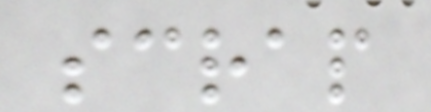scrap
